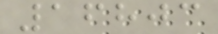16803
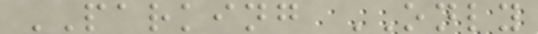PARKING ONLY
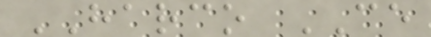HARCO CE
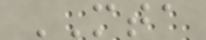MTA
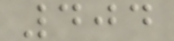404
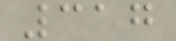317
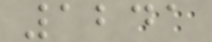1241
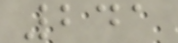241
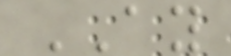AY
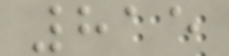815
